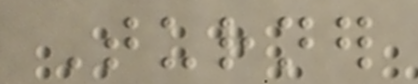Turner
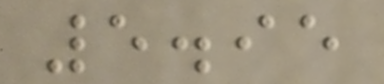5.95
